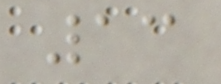13
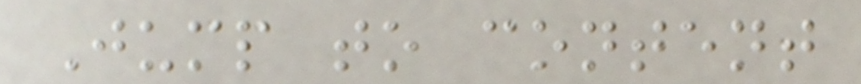Jump to content
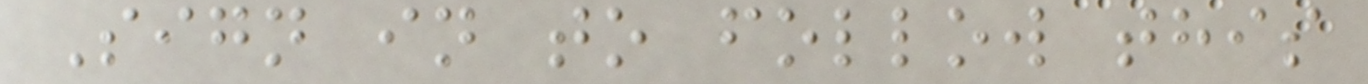Sign in to follow this
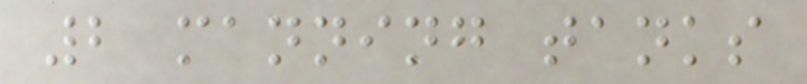2 manning tanks
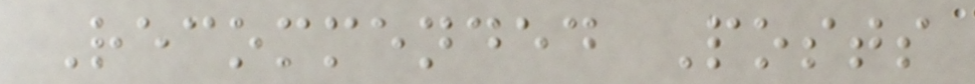Recommended Posts
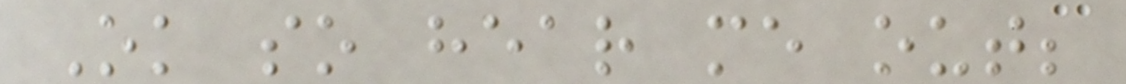Ok so hear me out;
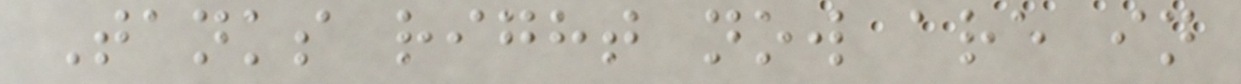Tanks right now are in
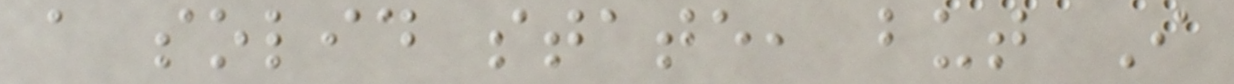a solid state, but I
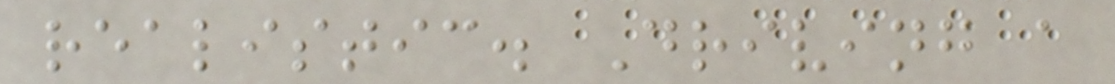realistic. Driving a
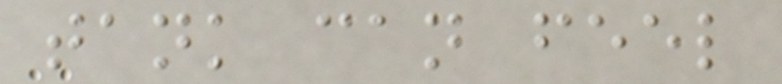tank can feel
